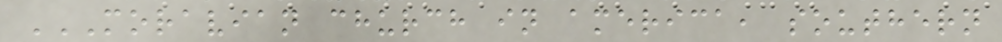MORAVIAN CHURCH IN AMERICA, SOUTHERN
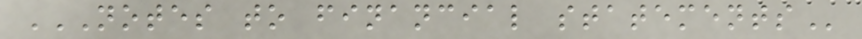NOTES TO FINANCIAL STATEMENTS
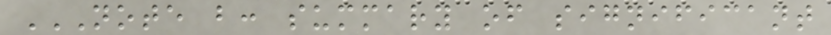NOTE B: SUMMARY OF SIGNIFICANT
